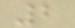2
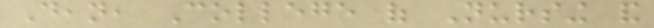Dean, College of Nursing and
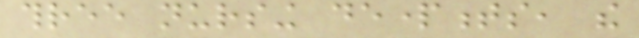three nursing departments, the
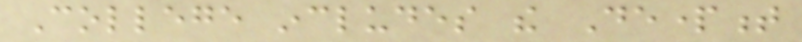College includes the Department
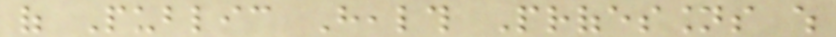of Public Health Professions which
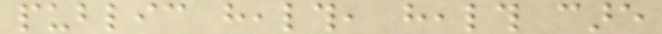public health, health care
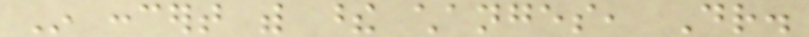In concert with these changes, Dr.
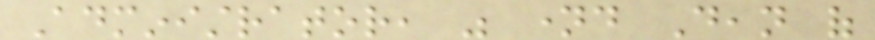Administrator, was named Dean of
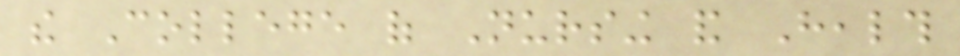the College of Nursing and Health
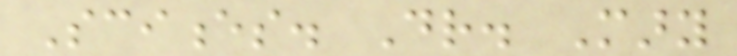Sciences. Dr. Mary
